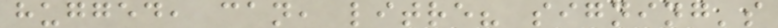hugged, can, litre? signing's
